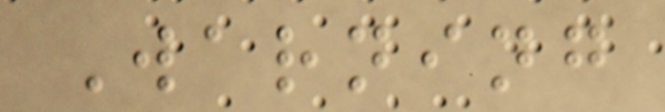Warning
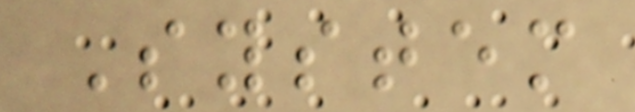System
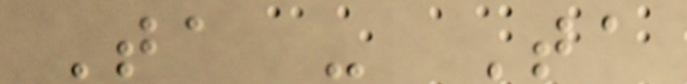Ta - Ta
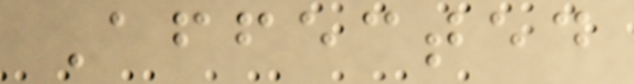Affected
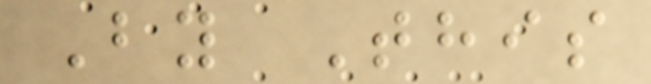By This
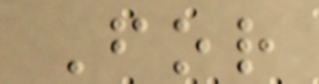For
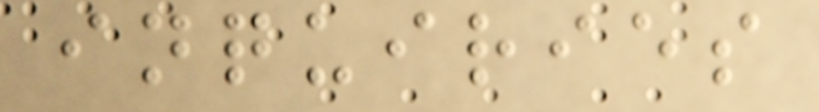inquiries
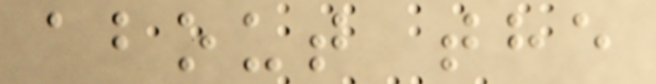about the
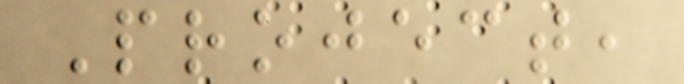Project,
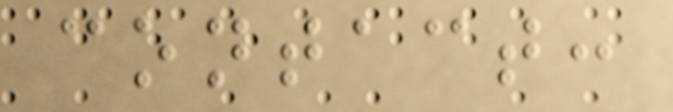contact:
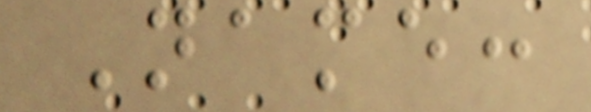Name:
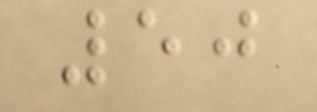50
